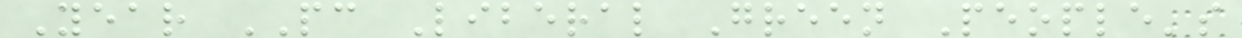Year PC Liberal Green People's
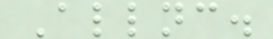Allnc.
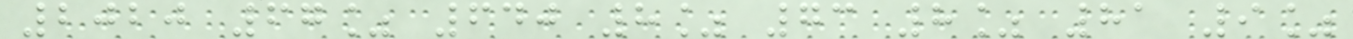2020 67% 640 8% 73 8% 81 9%
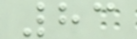83
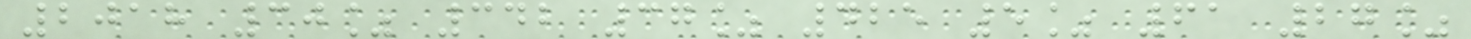2018 30% 342 37% 425 5% 61 27%
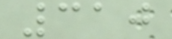310
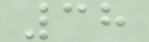38
